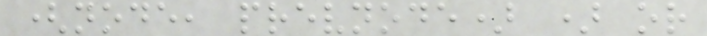(node, prevnode) ) or
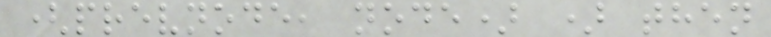(prevnode, node) ) then
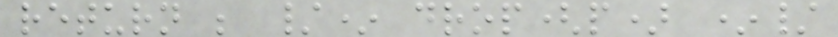return ; /* drop(p) */
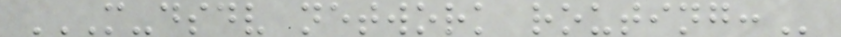M-DSDV NETWORK ROUTING:
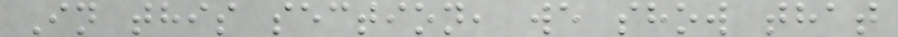In this section, we show that
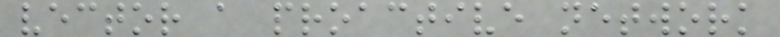vector a proactive network
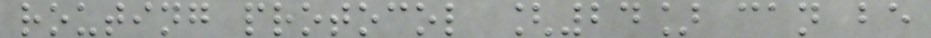routing protocol [24] can be
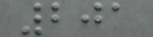201
